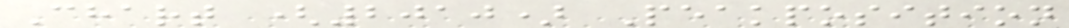Chart (2010) Peakposition
